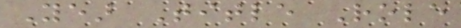Year Title Role
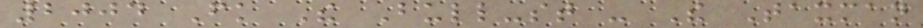2004 Fk The Bull-st - The Taxman
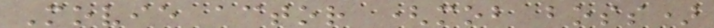Movie actor (mob boss)
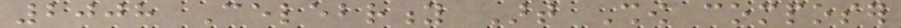2008 Celebrity Art Show composer
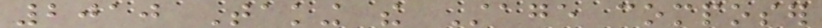2010 Taking the Stage composer
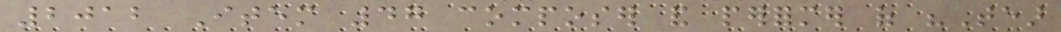2012 Item 47 composer and performer of "Tear
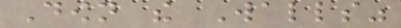Down the Walls"
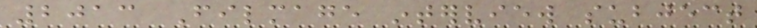2013 Filmage interview subject
